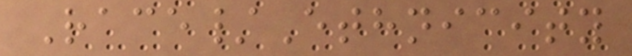Race/Ethnicity
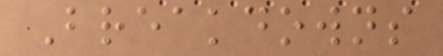Breakdowns
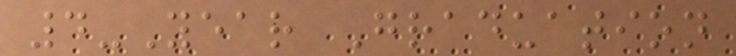4-Year Graduation
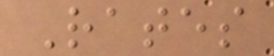Rates
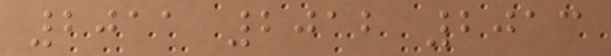2011 2012 2013
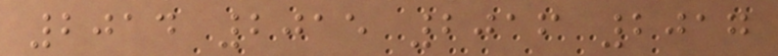2014 2015 2016 2017
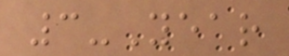3-Year
